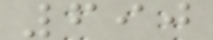690
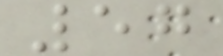57
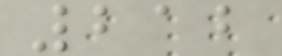212
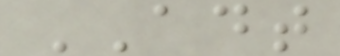ADT
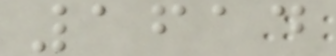1614
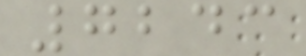7243
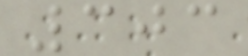303
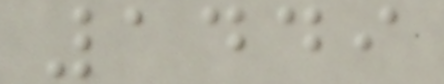1449
